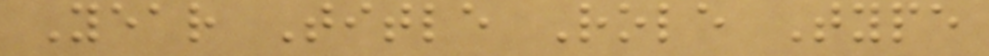Year Title Role Type
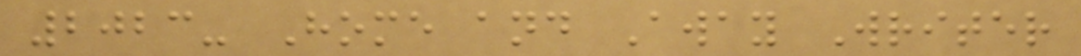2023- Home and Away Writer
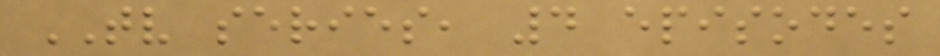TV series, 4 episodes
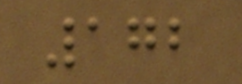172
